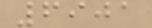6901
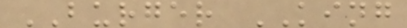BURGER KING
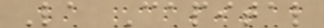La Capital
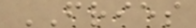FRIES
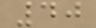40
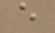e
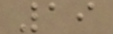19
